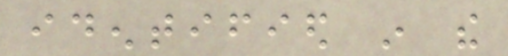identified in the
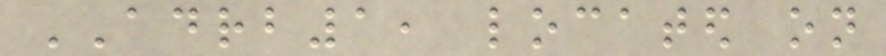ADRB1, located on
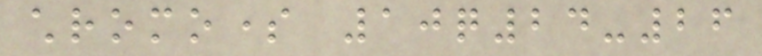chromosome 10q24-26
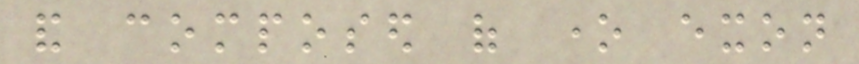and composed of one exon
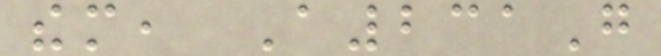them, A231G
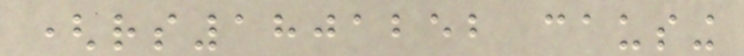(rs1801252 causing
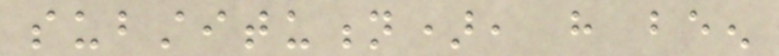substitution), have been
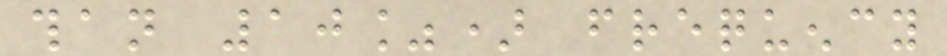than 10%) frequency
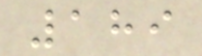189
